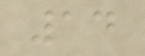14
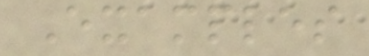Examples
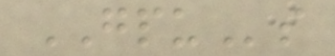GPUs
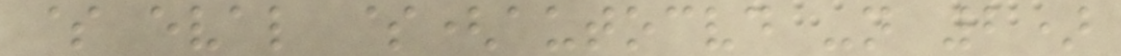$ eval $(autocvd -n 2)
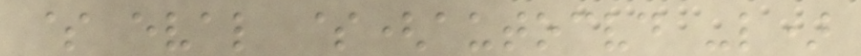$ eval $(autocvd -l)
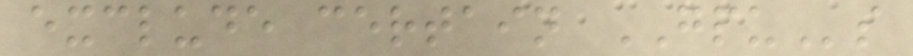exclude certain GPUs
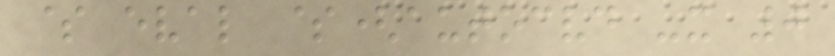$ eval $(autocvd -x 0
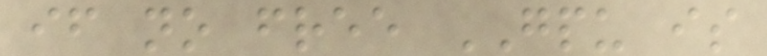if no free GPU is
